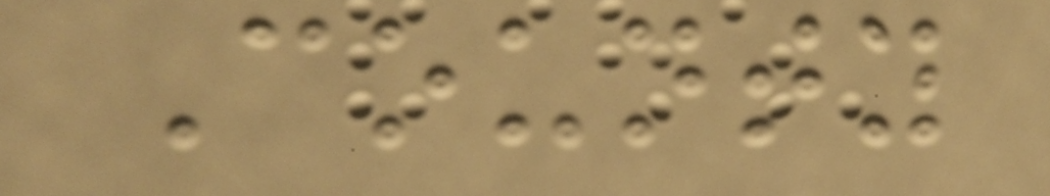County
